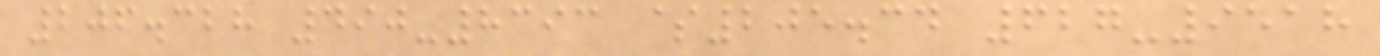206.328 490-8393 $205.34 627-9518
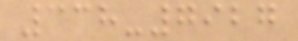338-7927
